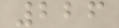226
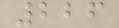226
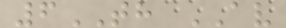6TH AV
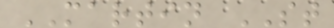MARTIN ST
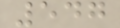547
